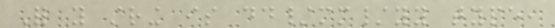For you string is dd/mm/yy type,
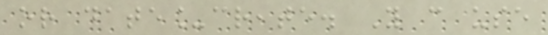or date_create. You can use
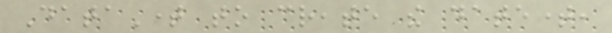DataTime to create the datetime,
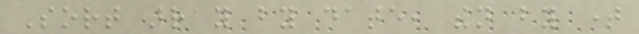Sort array by date, then by time
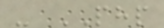- PHP
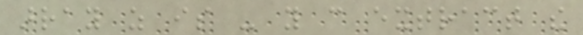array as is - you can extract the
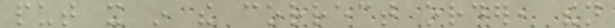put it in the correct order, then
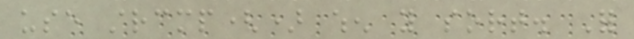use strcmp() when you sort. For
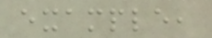example,
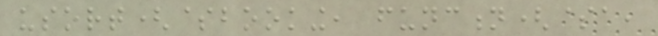usort($booking, function($a,
